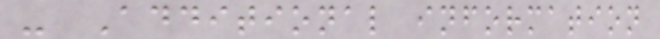- Additional information
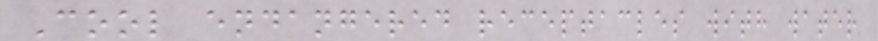Cool endangered receptacles with water
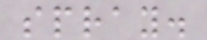spray.
